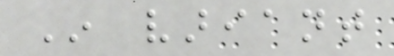In variant
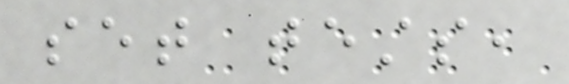set tests,
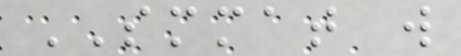SMMAT will
